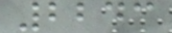2243
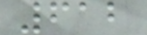612
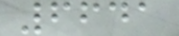6641
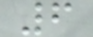6
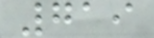719
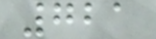721
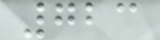723
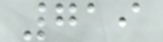719
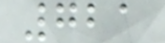721
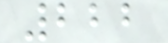222
